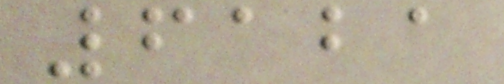6121
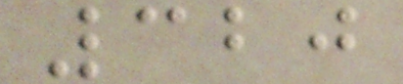320
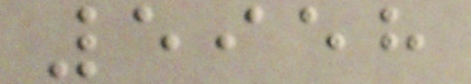5958
